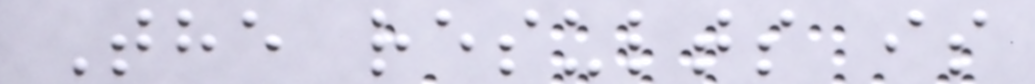The results is
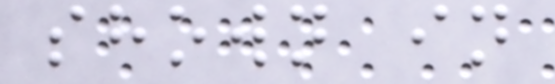shown in
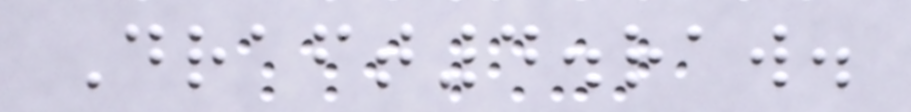Draft4.raw.
